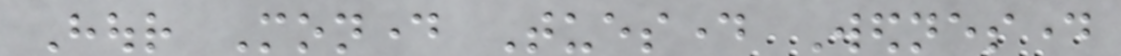Hour Monday Tuesday Wednesday
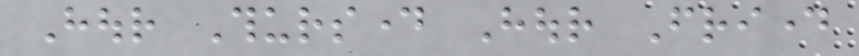Hour Thursday Hour Friday
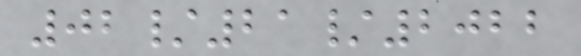02/21/2022
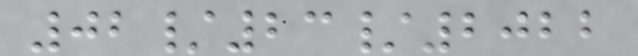02/23/2022
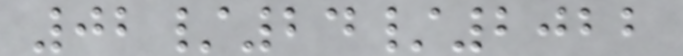02/24/2022
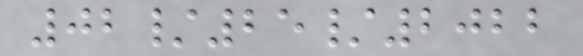02/25/2022
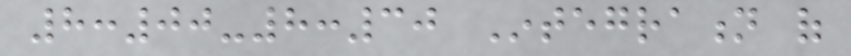8:00-8:30 Integration of
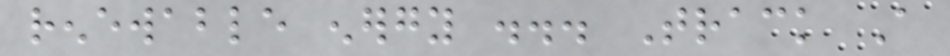renewable energy ... Track A
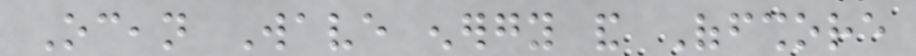Ocean Wave energy and Offshore
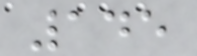145
